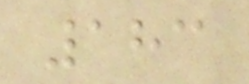183
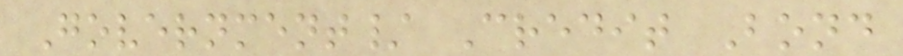Government/ Credit Bond
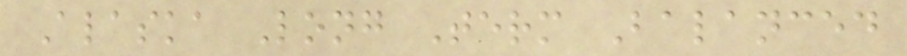Alaska Long Term Balanced
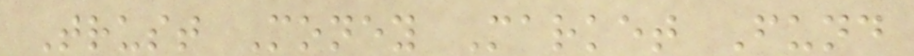Trust Money Market Fund
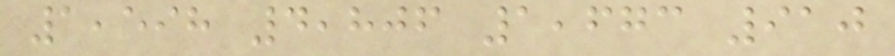1,598 4,806 1,673 910
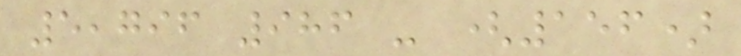5,796 986 - (156)
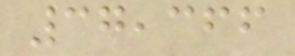37,366
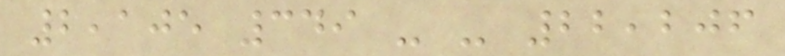2,105 349 - - 22,206
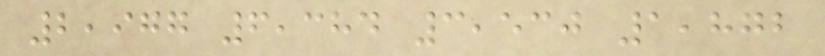2,977 6,384 3,530 1,872
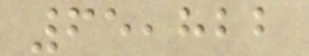65,822
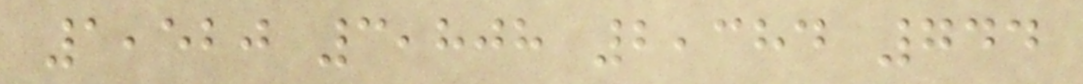1,520 3,808 2,384 744
